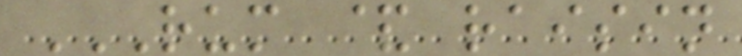RUM & RAISIN
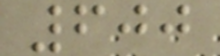600
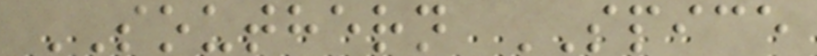SOUTHERN SPICE
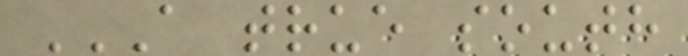A TRUE SOUTH
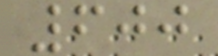600
